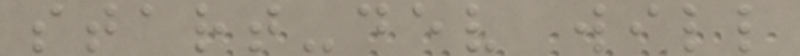start-dev will
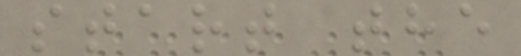start the
